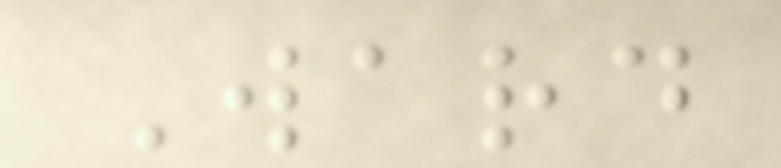Ward
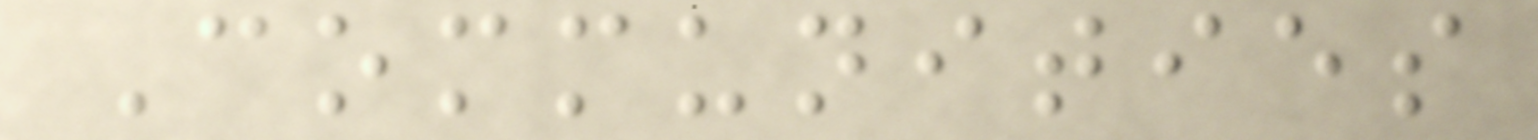Communities
